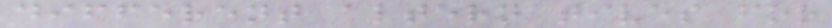different alternatives for
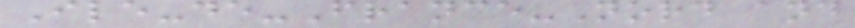Ile-de-France-Nord and
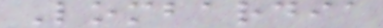Lombardia
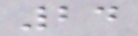24
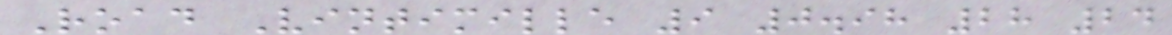Road Vintimille 9 0.98 28 24
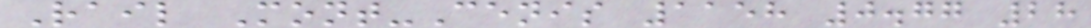Rail Mont-Cenis 1158 0.77 28
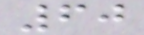60
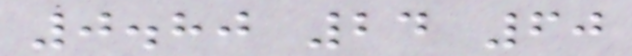0.80 24 60
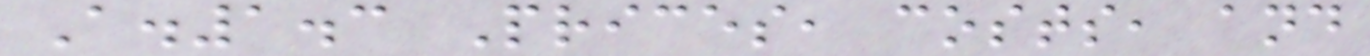A.1.3 Prices, costs, and
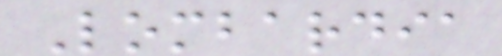Lombardia
